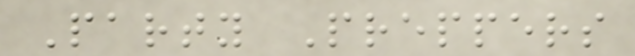Party Preppers
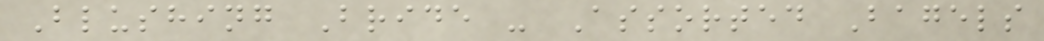Blushing Bride - Assorted Bagels
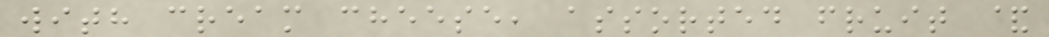with cream cheese, assorted fruit &
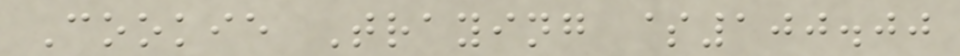Cookie Traying $100.00
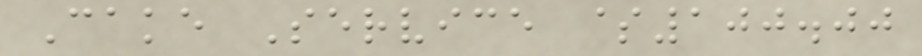Cake Service $100.00
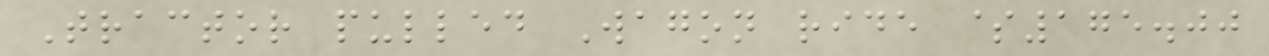Tractor pulled Wagon ride $175.00
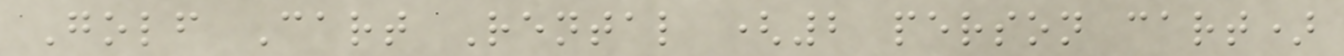Golf Cart Rental (2 person cart)
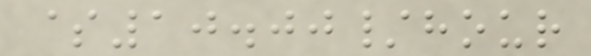$10.00/hour
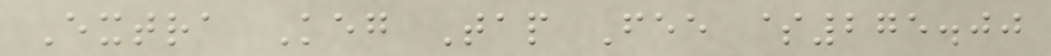Extra Keg Tap Fee $275.00
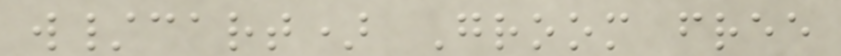w/cart) Groom free
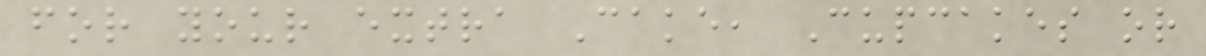for your extra Cake, Cupcakes or
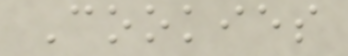Cookies
